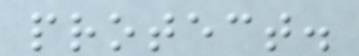protect.
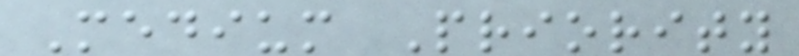Medium Priority
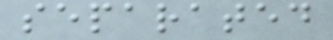separated
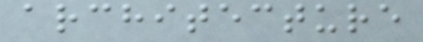architecture
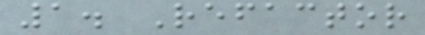1. Refactor
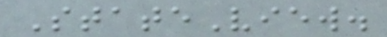StateView.
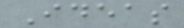Ideas
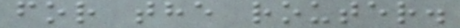for the router.
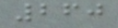260
